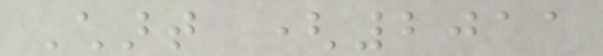Chart (2011
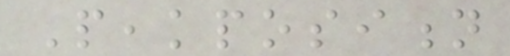Peakposition
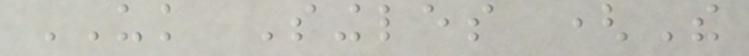UK Singles (The
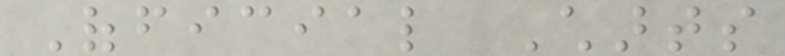Official Charts
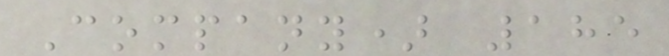Company) 185
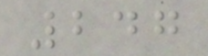247
